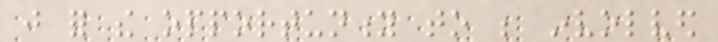just for the opportunity to be involved
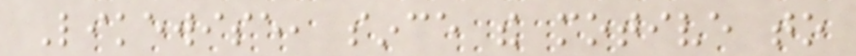Likewise, since the motive to
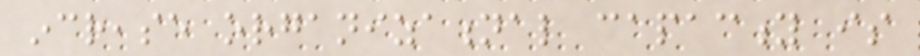increase organizational capacity is
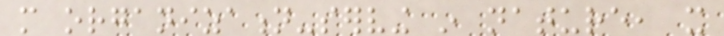more organization-serving in nature, it
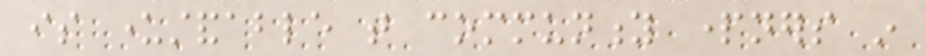is understandable that community partners in
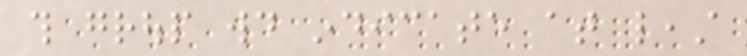this group would indicate at least
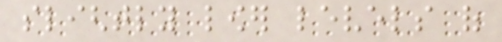slightly lower levels of
